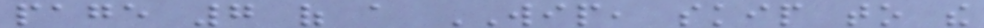page 7 of a WIP, skip to the
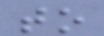to
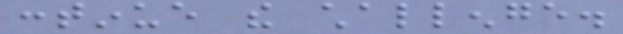continue the challenge.
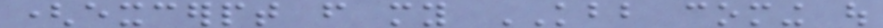(excerpt from my KBB coming out
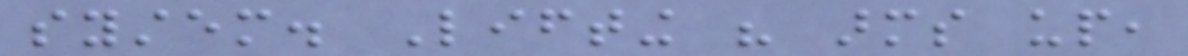system. Lifting his arms up,
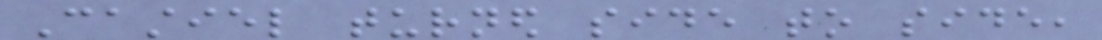Castiel turned side to side,
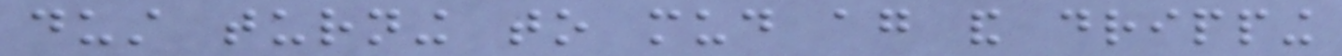dust turning to mud again and dripping
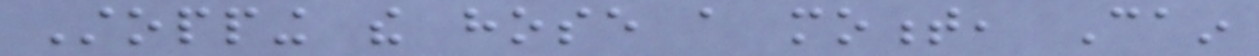Stopping the hose a moment, Cain
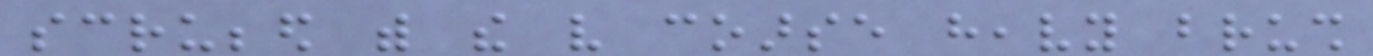scrubbed with the very coarse heavy brush
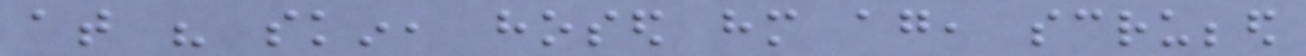at his skin, hosed him again, scrubbed
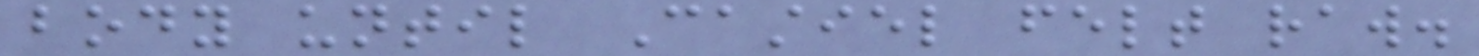body until Castiel felt raw.
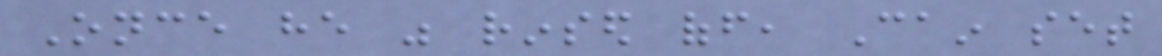Once he was rinsed off, Cain set
